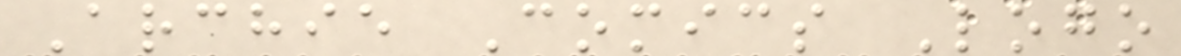Archie Comics Logo
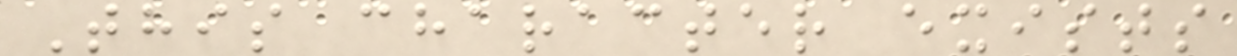This character exists
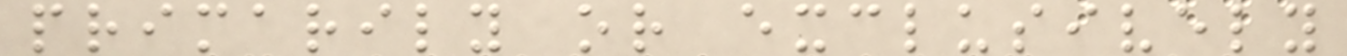primarily or exclusively
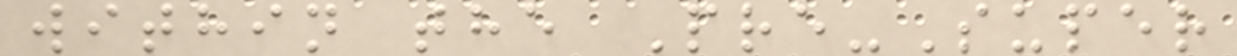within the Pre-Super
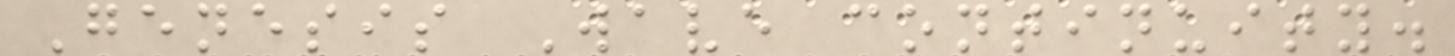Genesis Wave continuity.
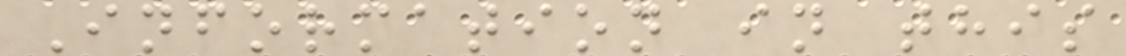Information in this
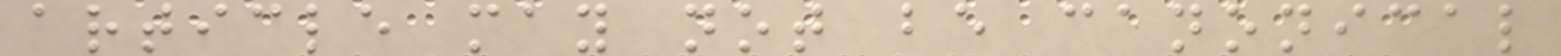article may not be canonical
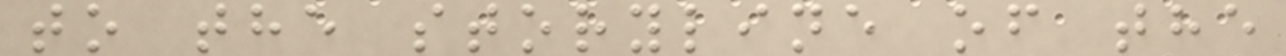to the storyline of the
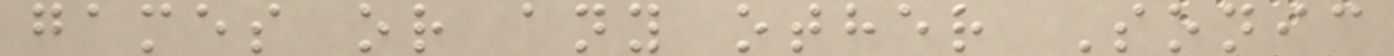games or any other Sonic
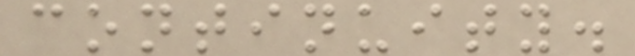continuity.
